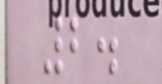2.
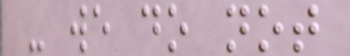- we do not
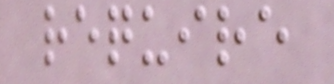require
